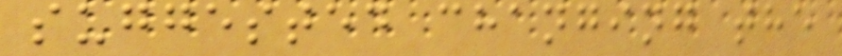suggested changing the
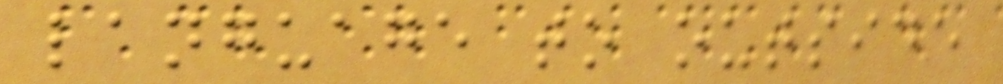language to outside
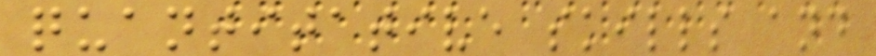quantitative skills and
